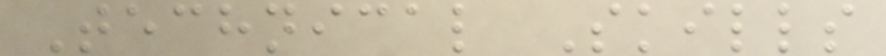Technical Skills
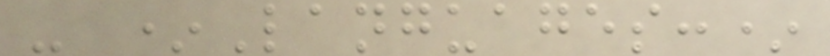- *Languages:*
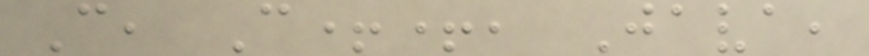C, C++, Java,
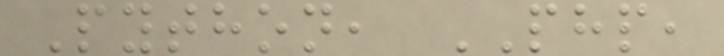Python, PHP,
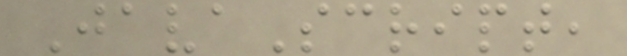JavaScript,
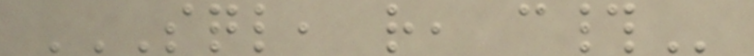SQL, R, C#
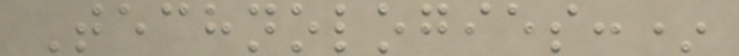Technologies:*
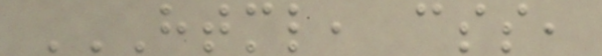HTML, CSS,
